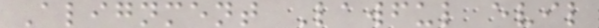Alignment Lawful evil
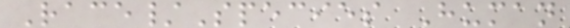Race/Species Human
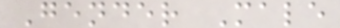Gender Male
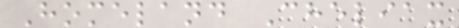Homeland Cheliax
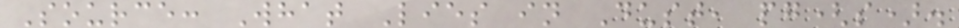Source: What Lies in Dust, pg(s).
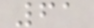61
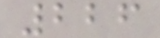226
